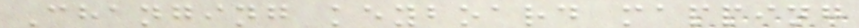Changing keyboard mapping
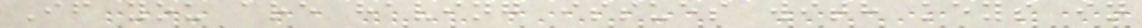If you are having issues with keys in
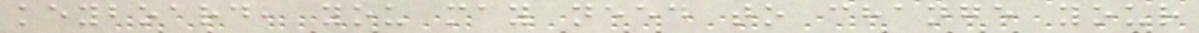keyboard, you may need to change your
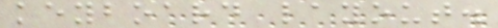keyboard layout.
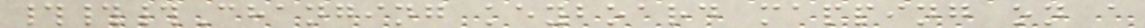###Changing keyboard mapping on a
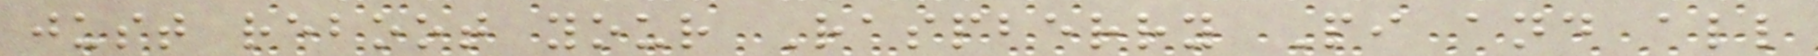just reboot your Raspberry Pi and all
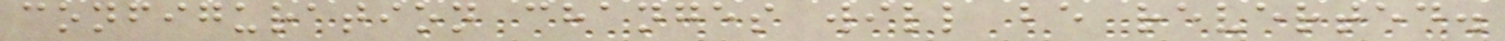configuration changes will be reverted.
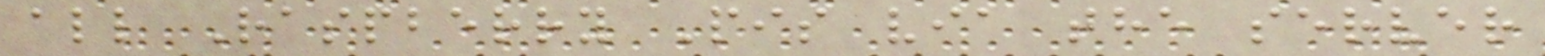all Raspberry Pis via the server
